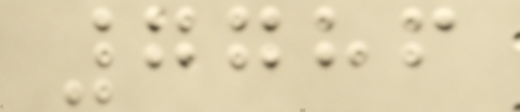7786
